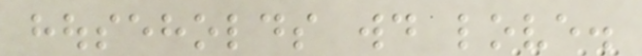households would love.
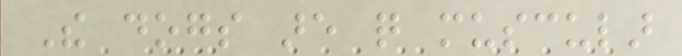The dogs are quite muscular
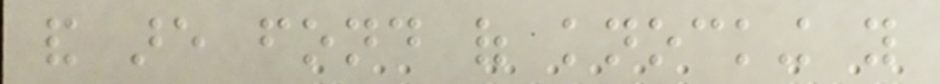and are fond of knocking you
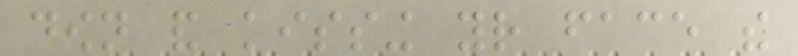down and kissing your face the
